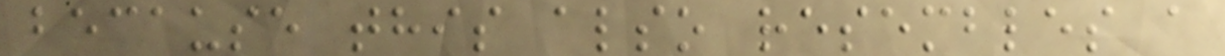because this also resembles a
